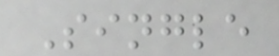Single
